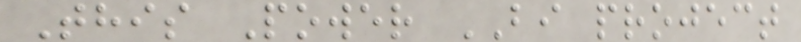This Power BI project
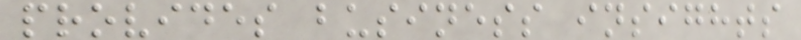provides business insights
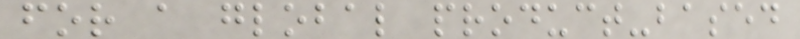for a global product-based
